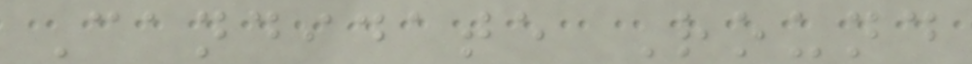Candidate Round
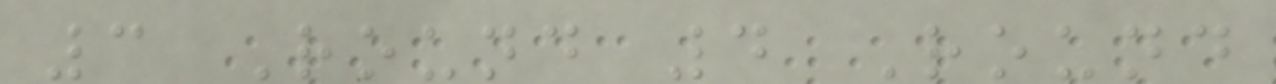3 Round 4 Round
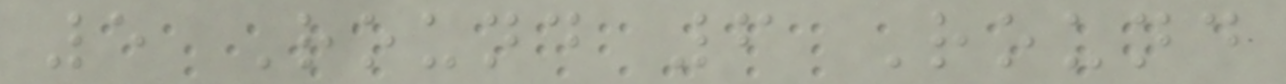5 Round 6 Round
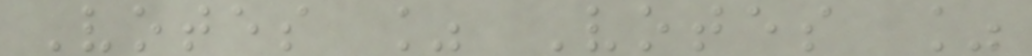Votes % Votes %
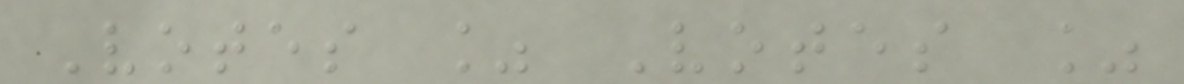Votes % Votes %
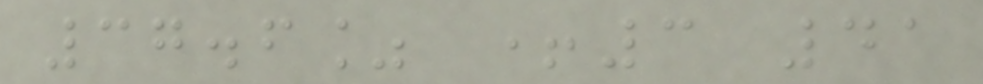37.6% +3 41
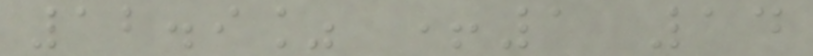12.9% +1 14
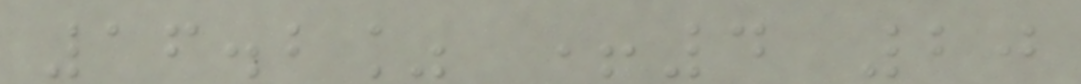16.2% +4 20
